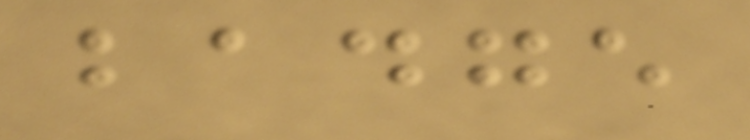badge
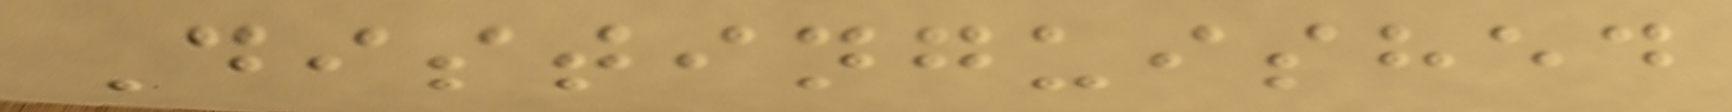Distinguished
